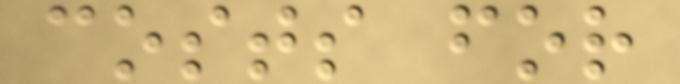costs for
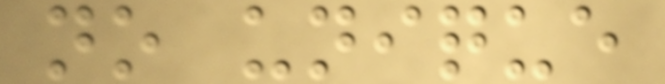no unique
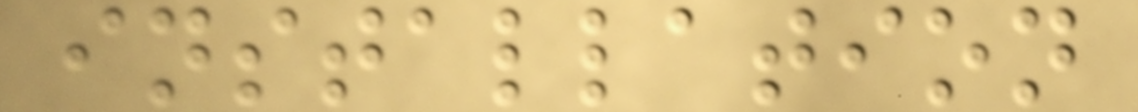installation
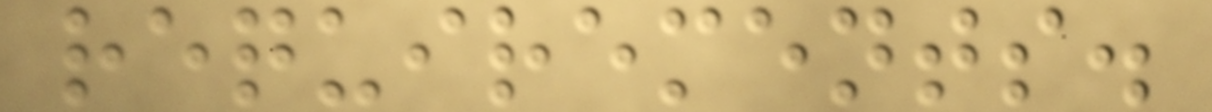requirements.
